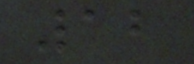12
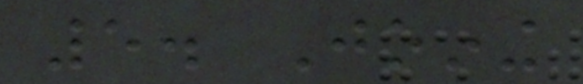5. Joining
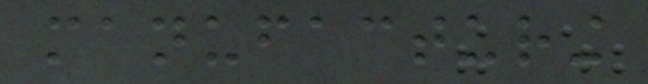manufacturing
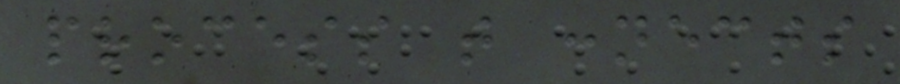process that connects
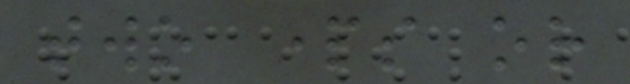two parts or
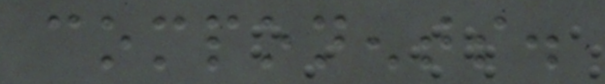components.
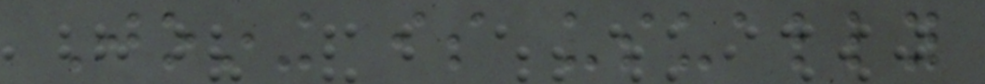Joining is usually
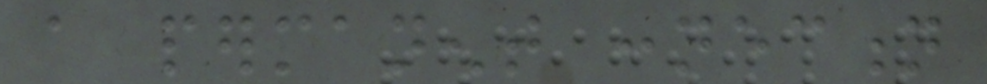a permanent connection
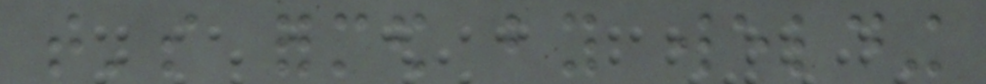that's formed by welding
